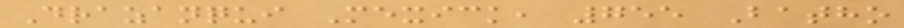Drazanqui Mexick, 755 Batho
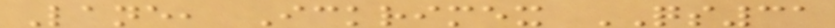Lane, Ickrimex QS31
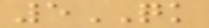5QK
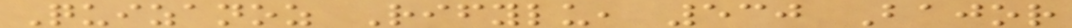Quizanoz Rifylu, 530 Bajor
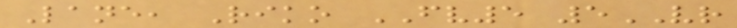Lane, Riko FV5 5VR
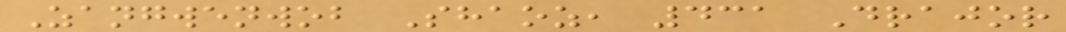Zangwenwob Shaoz, 431 Drajor
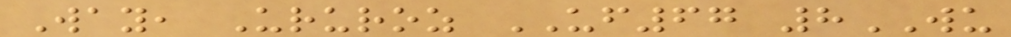Way, Ururoz UF67 8WU
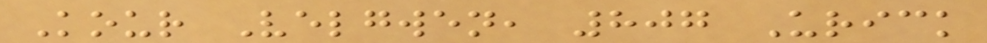Kour Velgwen, 807 Urick
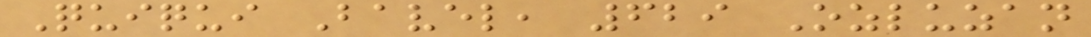Quiqui Bavel, 629 Ozluzan
